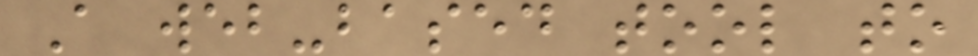A web-based tool to
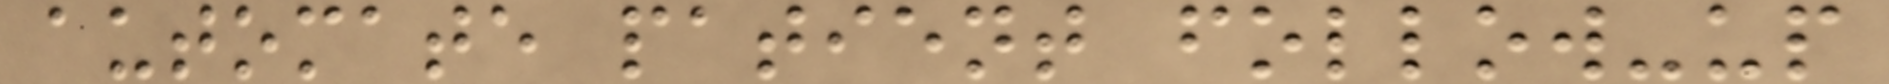automate patient follow-up
